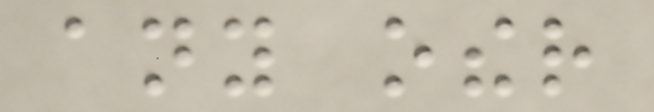any other
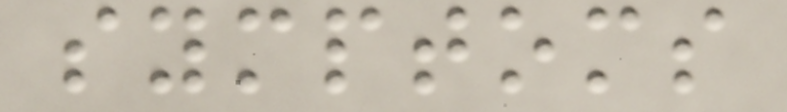symptoms
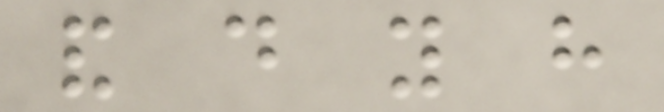and do you have
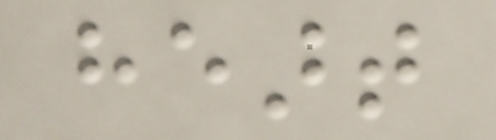heart
